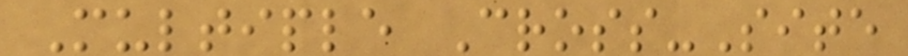Multiple Cross-Site
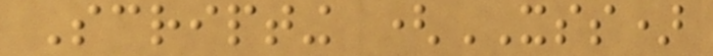Scripting (XSS)
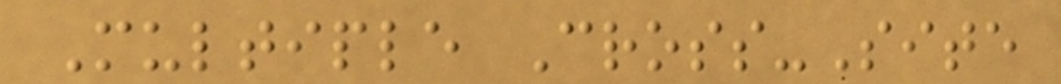Multiple Cross-Site
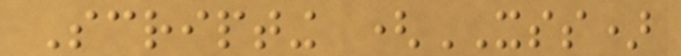Scripting (XSS)
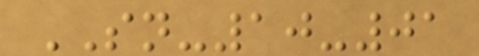SN-10-01
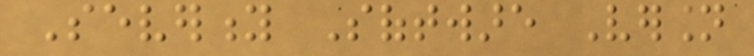Severity Software Version
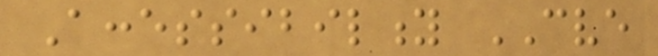Accessibility CVE
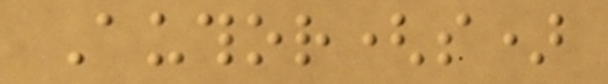Author(s)
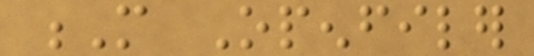M Openfiler
